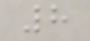8
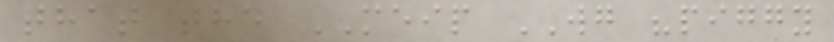that the MEIP WG "piggy
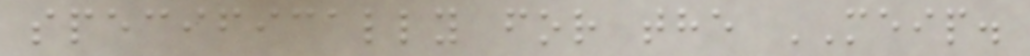specifically for the MEIP.
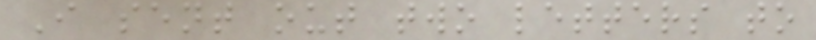I sent out two letters to
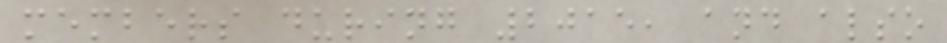members during 2015, and also
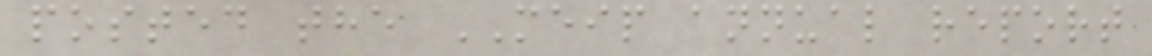posted the MEIP annual report
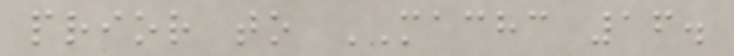prior to MACHC 16.
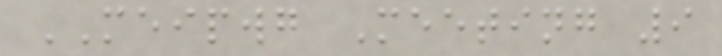MEIPWG Meeting 9
